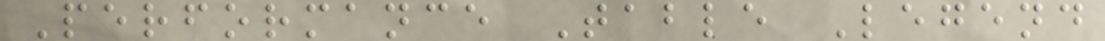Performance Table Legend
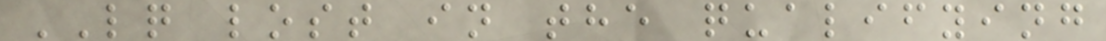LQ lost in the qualifying
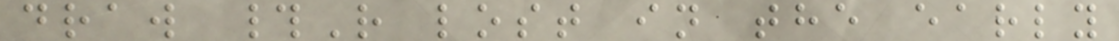draw #R lost in the early
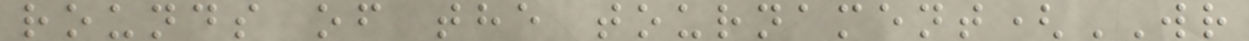rounds of the tournament(WR
